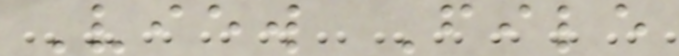View File
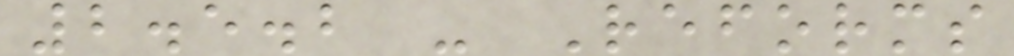2.5.2 - Reforms
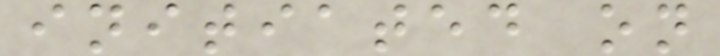initiated on
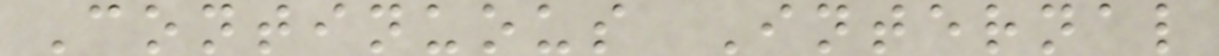Continuous Internal
